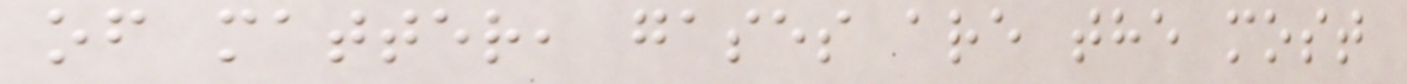of matter, gases are the most
